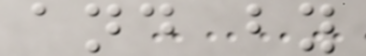and by
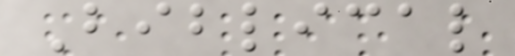Biblical
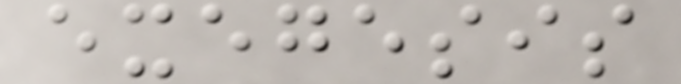exegesis
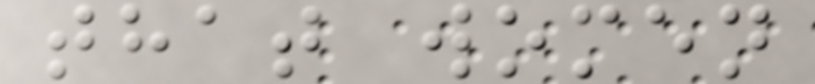that women
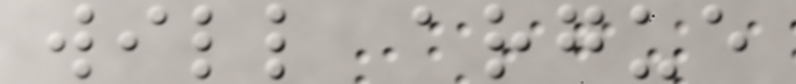will argue
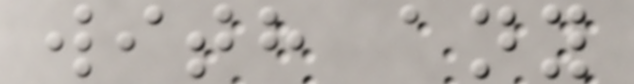with any
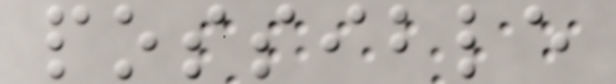possible
